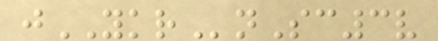jYKRnSc3v
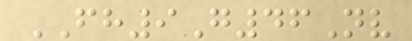FH9G46Nv
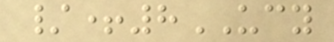/+8UCY
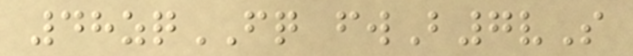48zqFQ fwB7vS
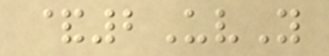&2UvY
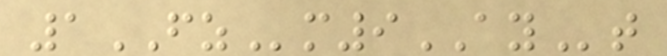1FZm9AYt
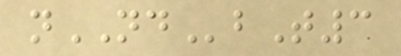nNDbT3
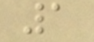1
